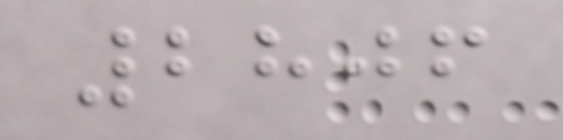2806
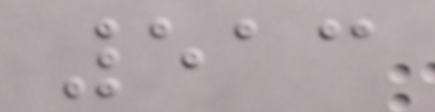513
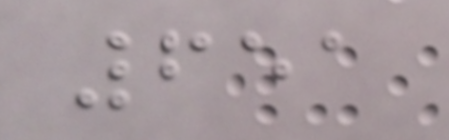651
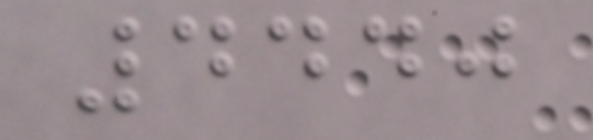4440
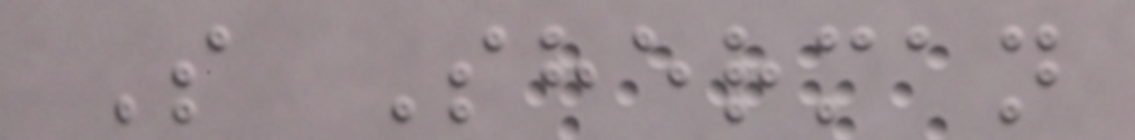S Sherman
